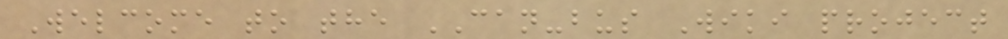Welcome to the CAN-bus Wiki project
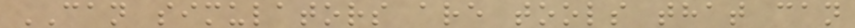CAN simulators are tools that can
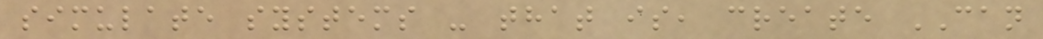simulate systems - that is, create CAN
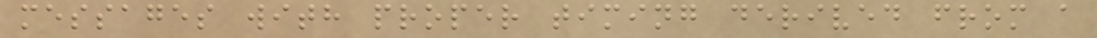messages with proper timing derived from a
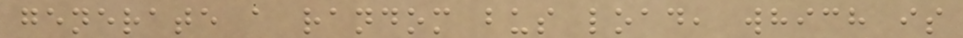generate a random bus load, which is
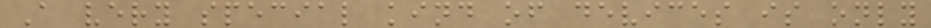A very special kind of devices is only
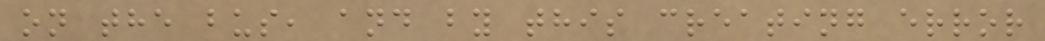on the bus, and by this creating error
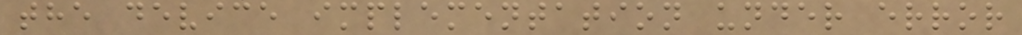the device implementation under error
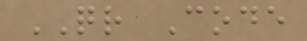QR Code
